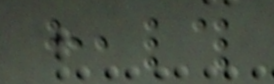health
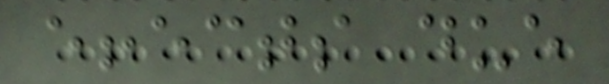effects due
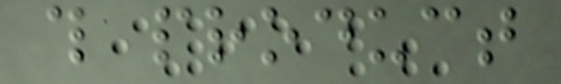this product
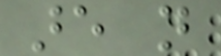are not
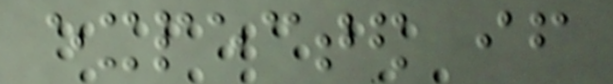expected if
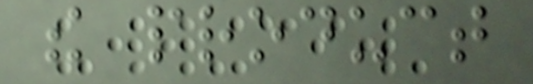the product
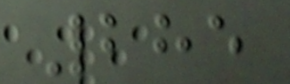285
